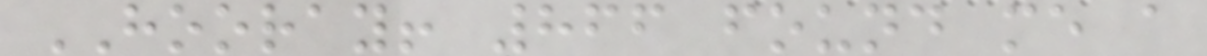HOORAY! 866 found me a
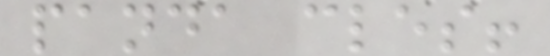panda cles!
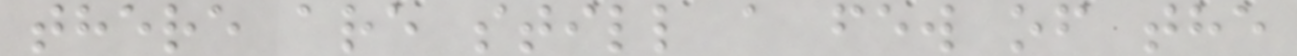there are still a few of the
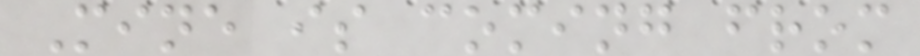Mine is coming from
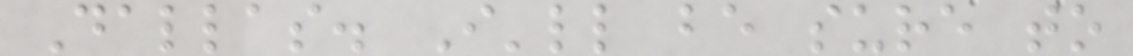Dallas. I'll be sure to
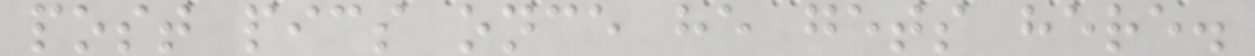post pics once he gets here.
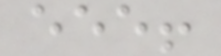eee!
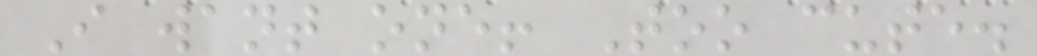I want one! Too cute.
